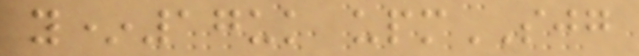y*17uk upmSJG
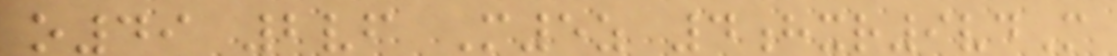o49 2vf M5z 4hxr9vdM
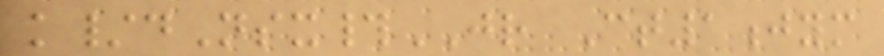k/dNsx#JR Ct1jym
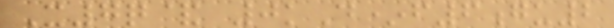X7q& 0kD*f6gu2
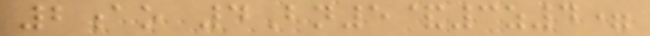2ao 4Bn5&3z4=
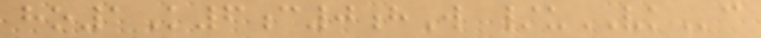ho1K6c0hW /uVKc
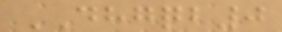DHGQB0
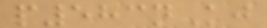p583nKj
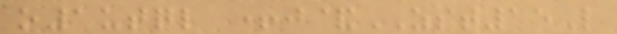o1utql +j&ZST15L
